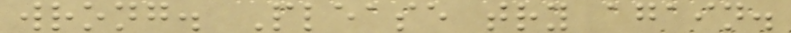wrong. Please try again.
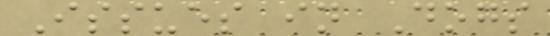Issues in Dogs
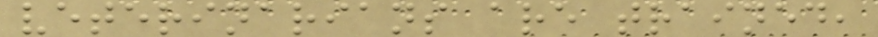veterinarians are trained,
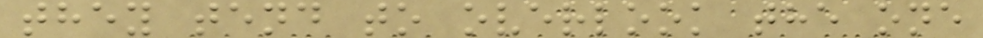they tend to overlook the one
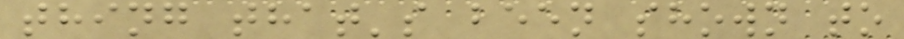thing that's been shown to
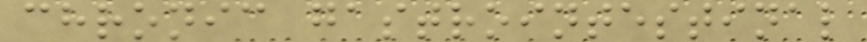chronic gastrointestinal
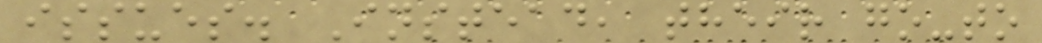issues. Instead, their go-to
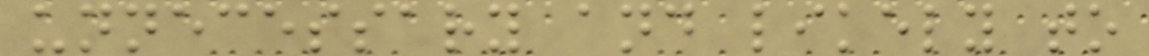unnecessary and likely to
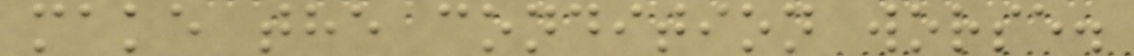make the condition worse.
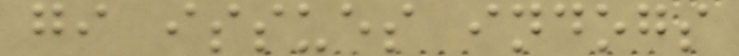gi issues indogs
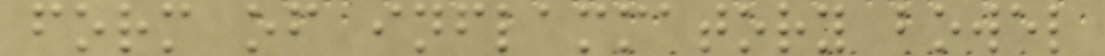form of inflammatory bowel
